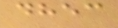dhec
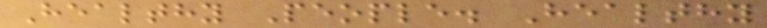Healthy People. Healthy
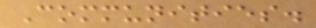Communities.
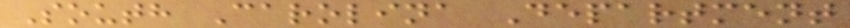South Carolina Department
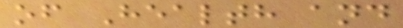of Health and
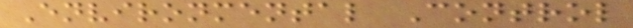Environmental Control
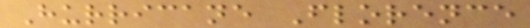Hurricane Florence
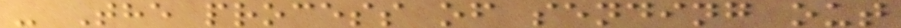- The process of sending out
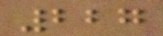227
